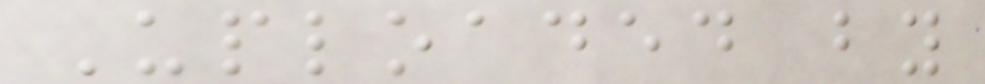Uploaded by
